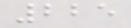225
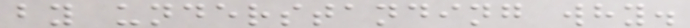by understanding why.
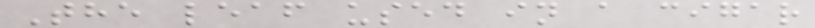The leaf used in a cigar
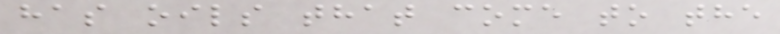has oils that come to the
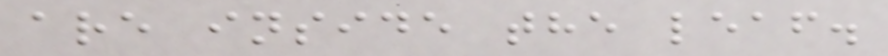are inside the leaf.
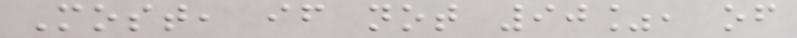Most, if not 90%, of
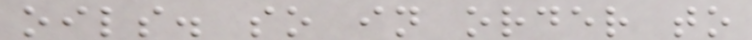oils. so in order to
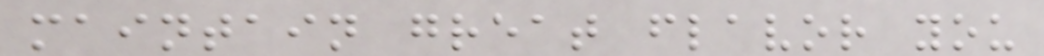maintain great flavor you
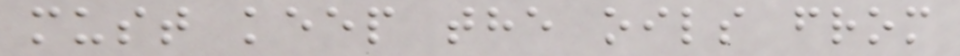must keep the oils from
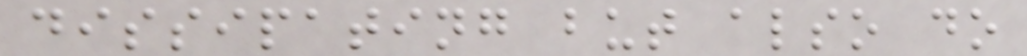dissipating but also do
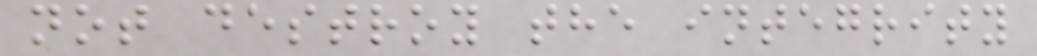not destroy the integrity
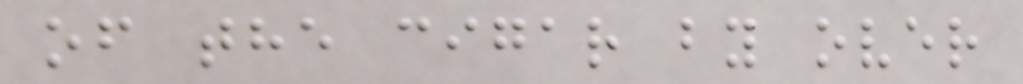of the cigar by over
